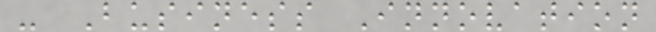- Business Innovation
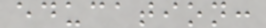education:
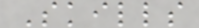Skills
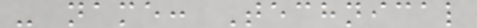- name: Technical
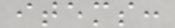items:
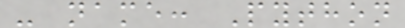- name: Python
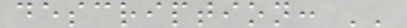description: ''
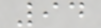94
